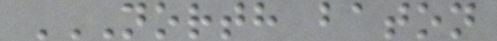NORTH BATON
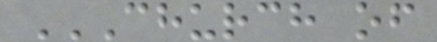CHURCH OF
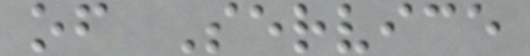of Service
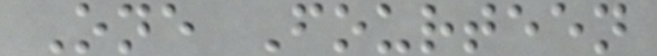One Fourteen
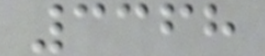3368
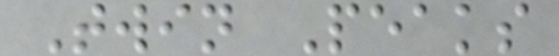Twin Peaks
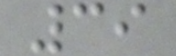39
